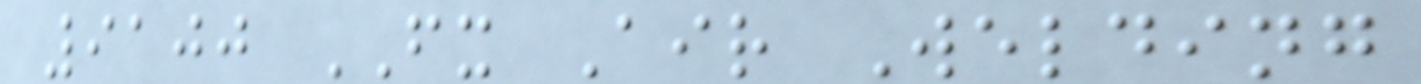9100 FX Air Welding
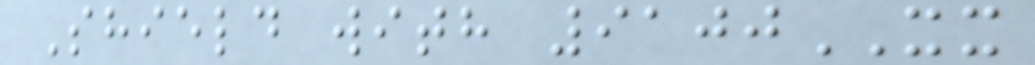Shield with 9100XX
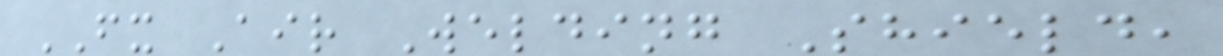FX Air Welding Shield,
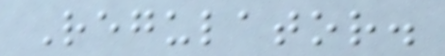Regulator.
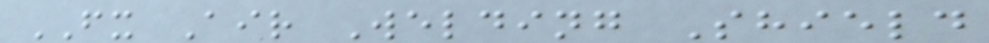FX Air Welding Shield
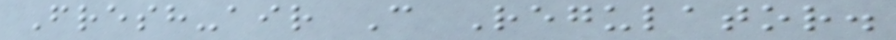Fresh-air C Regulator.
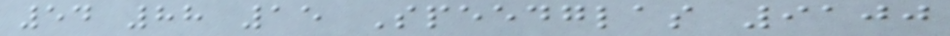54 88 15 Speedglas 9100
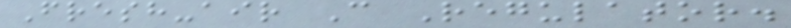Fresh-air C Regulator.
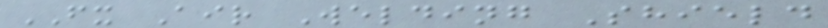FX Air Welding Shield
